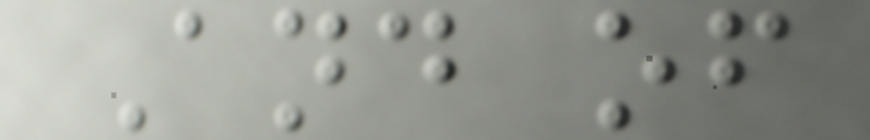And of
